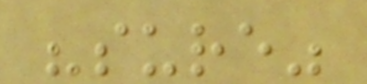"sure"
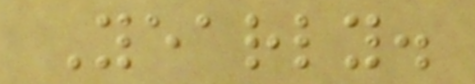Yearly.
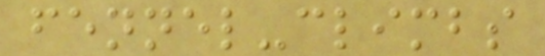fennel-climbs
